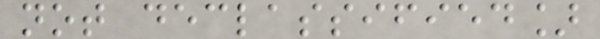not declassified]
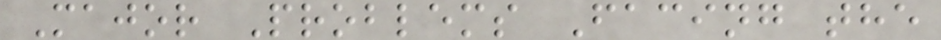Major Problems Facing the
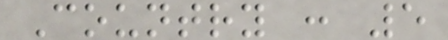Country : 5
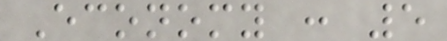Economy : 5
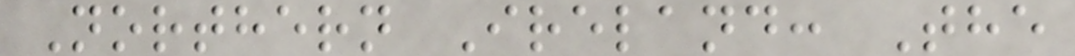Northern Ireland: The
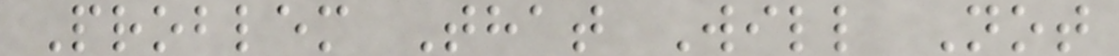Problem That Will Not
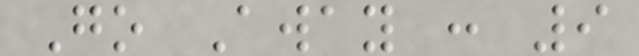Go Away : 9
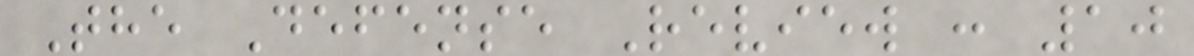The Defense Review : 10
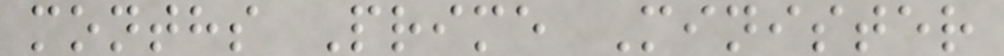months Prime Minister
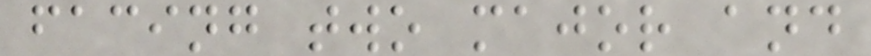facing two major and
